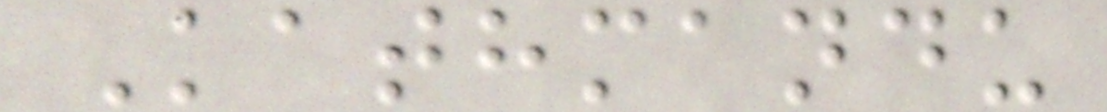Kathmandu
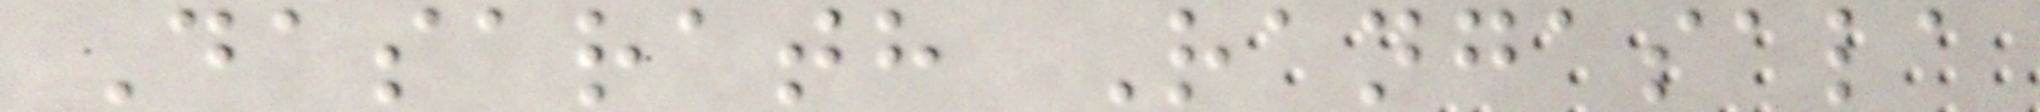Dasarath Rangasala
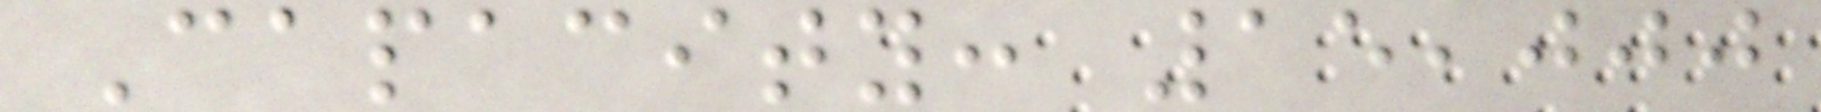Capacity: 15,000
